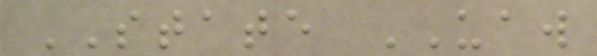STATE UAW
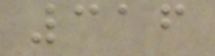316
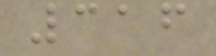316
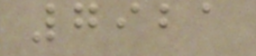7921
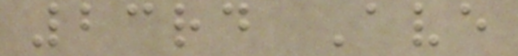23rd Ave
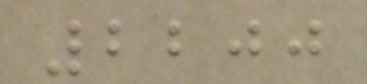2200
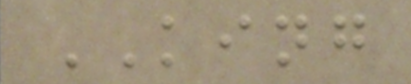KING
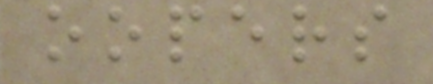oopers
